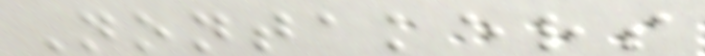Nontakers
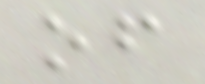of
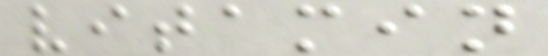vitamin
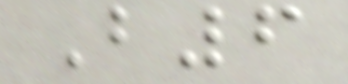B6
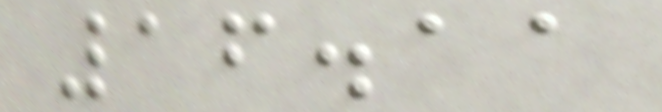16.11
